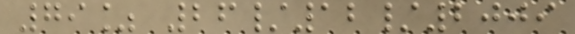79% 26/12/2009
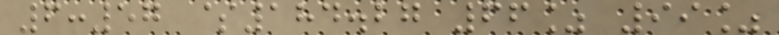6:57 $184.27 66% 99%
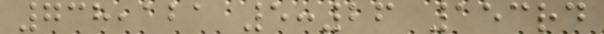738,121 5:26 153rd
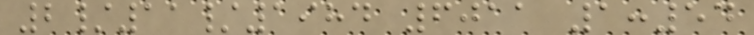2/11/1984 6011 1:54
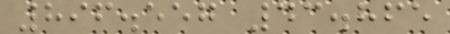896.557 43.865
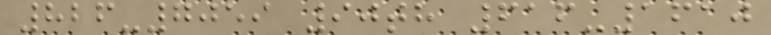826-7059 90th 616-1610
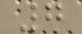7
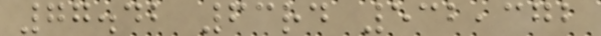77.42 63rd 532,372
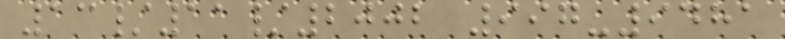13/11/2002 997-9481
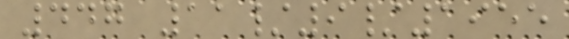447 11/9/1955
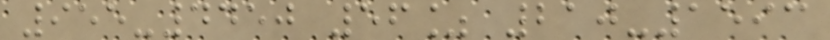955-4450 56% 210-1593
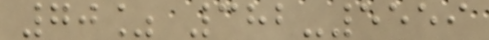70% 382-5559
